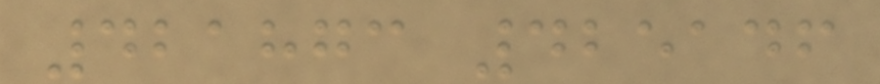421873 425146
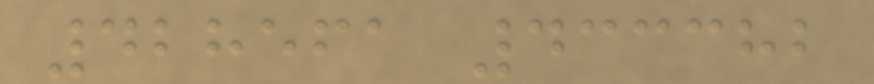428561 433382
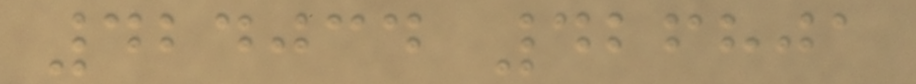424034 426801
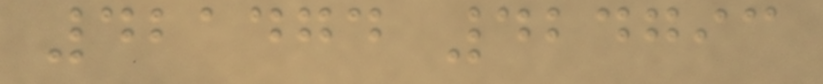421474 424793
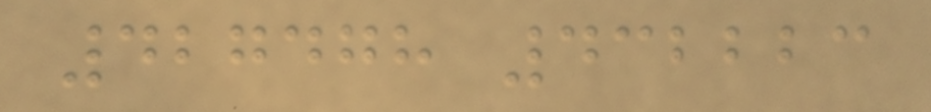427478 432223
